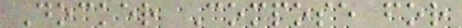Docker Compose for
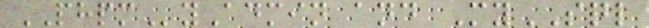PHPMyAdmin and MySQL
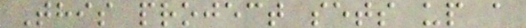This project sets up a
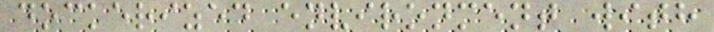dockerized environment with
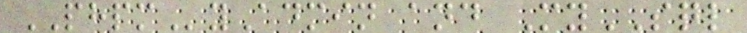PHPMyAdmin and MySQL
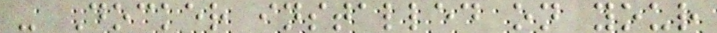- Docker installed on your
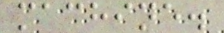machine.
